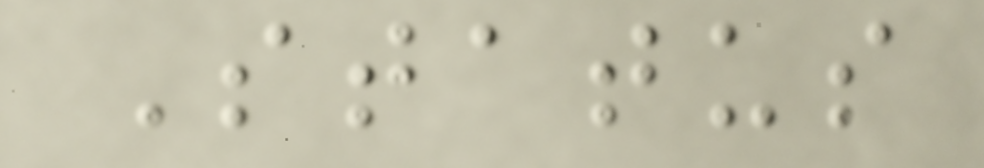Status
